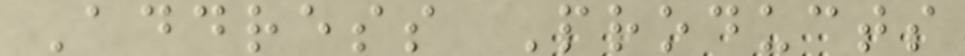Address Products
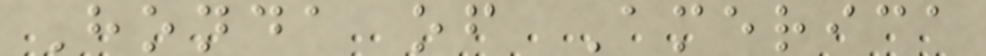Honda of America
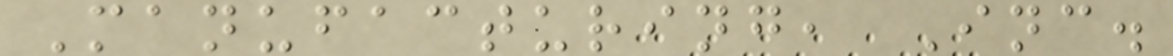Manufacturing, Inc.
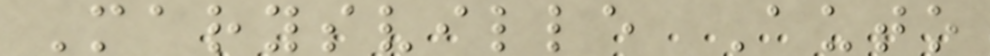Marysville Auto
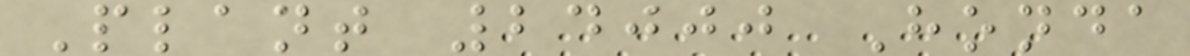Plant 24000 Honda
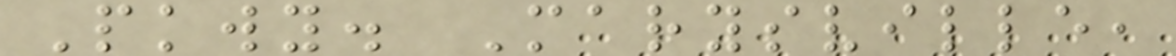Pkwy. Marysville,
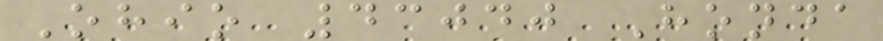Ohio 43040 Honda
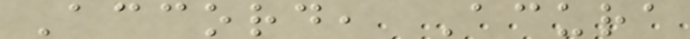Accord, Acura
